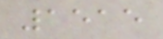1515
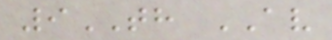9TH AV
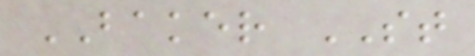BAKER ST
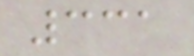331
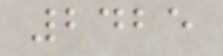2425
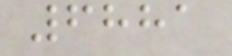6881
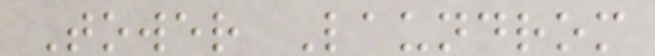Tower Laundrom
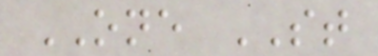ONE ST
